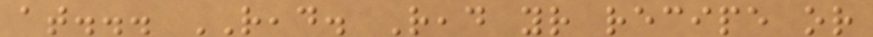at... READ. Read your recipe or
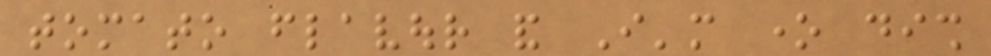tomato flavour and I'm one dish
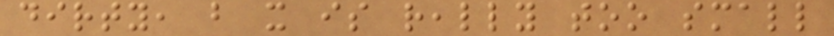dirty, but it is really too small
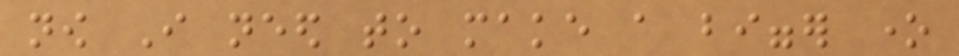now I need to make a bigger one
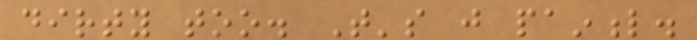dirty too. That's just painful.
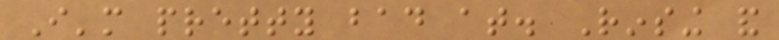I'm pretty bad at. Rinsing and
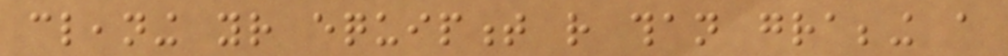cleaning your equipment rather than grabbing a
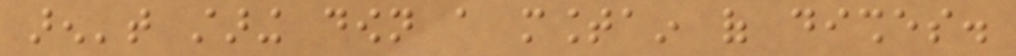aren't staring down a mountain of dishes.
